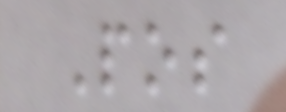Pos
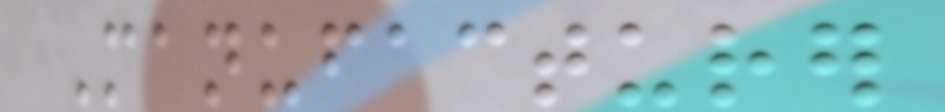Manufacturer
